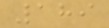189
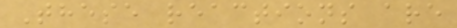These reactions are
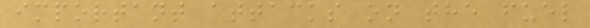important attacks on the fuel
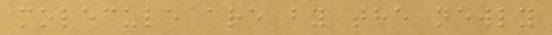molecule are by the newly
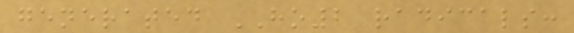generated HO2 radicals:
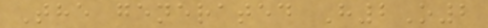The generated H2O2
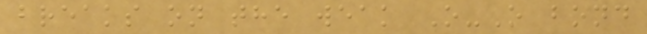breaks on the weak O-O bond
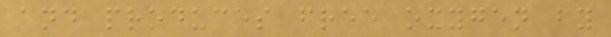and produces free oxygen by
